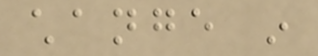change in
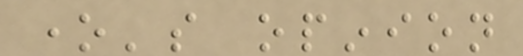one's opinion
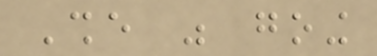She was going
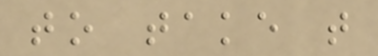to take that
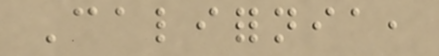California,
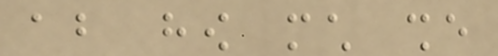about how much she
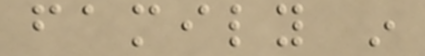family in
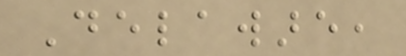Delaware,
